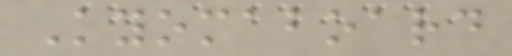Kyomaboard
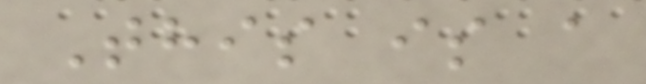This is a
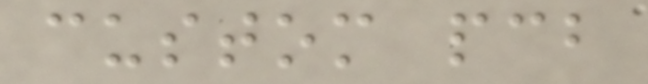custom pcb
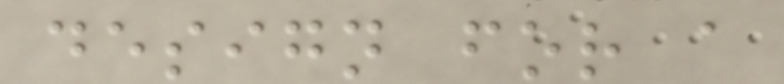design for a
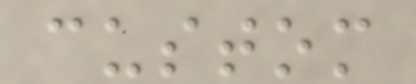custom
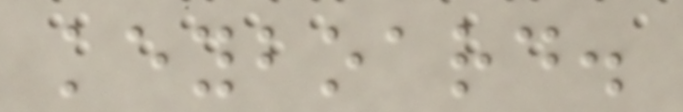keyboard.
